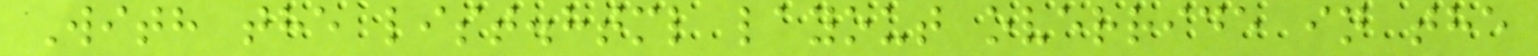With the list.html layout override in the
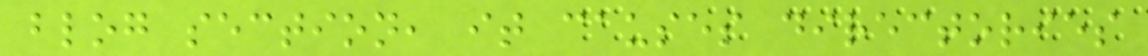blog section, it causes directories
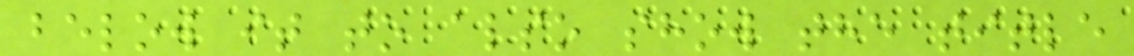below it to also show the title
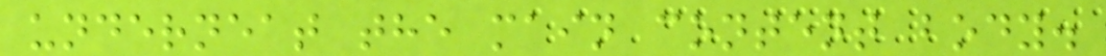underneat the main content body.
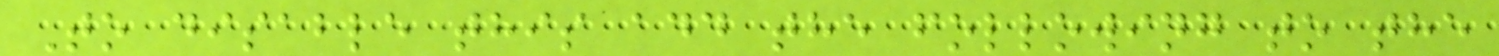To disable this add the following to the
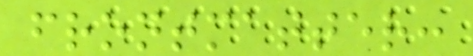frontmatter:
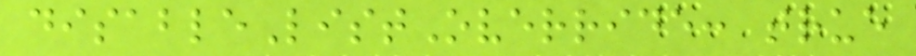disableListOverride: true
